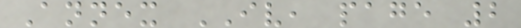Annex IV, page 2
